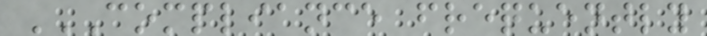COMPLIANCE FREQUENTLY
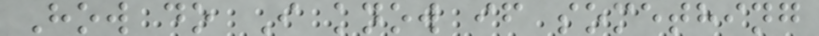How do I know if something
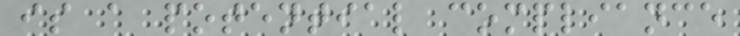is a potential compliance
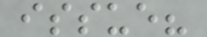issue?
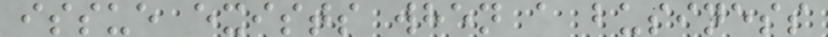issue exists when a business
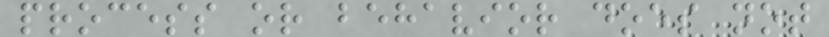process or behavior does not
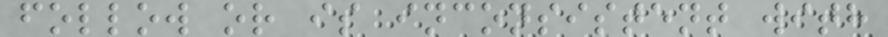follow or is inconsistent with
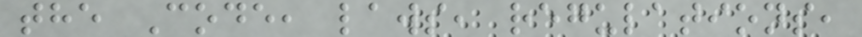the Code, laws, regulations,
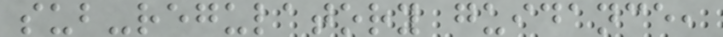sub-regulatory guidance,
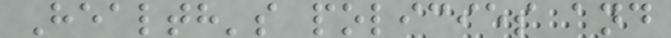Health's policies and
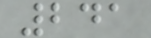241
